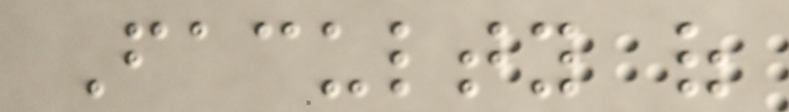Faculty of
